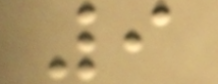9
